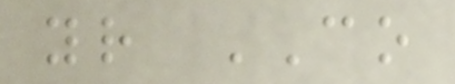your CO
